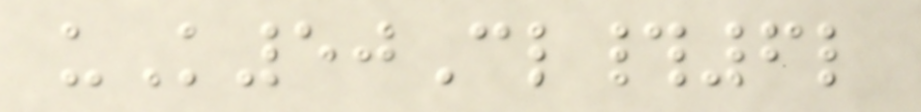uK50Cl#6l
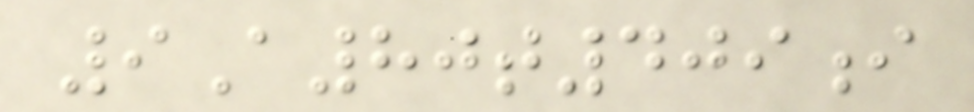9A80t409i
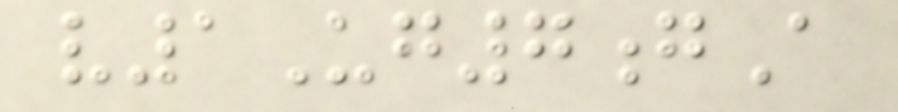v1Ug7gA
